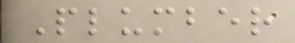Plumber
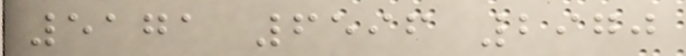5171 6596 2970
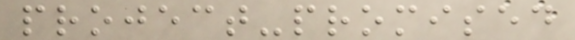project-promised
